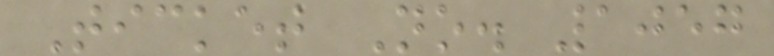Ticket No. 1057
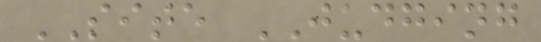SITE JUDGING
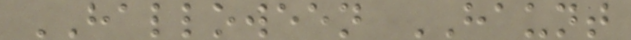HALLOWEEN HAUNT
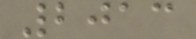2013
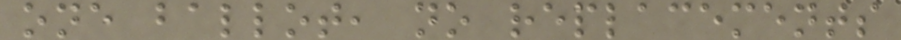one ballot, no replacements
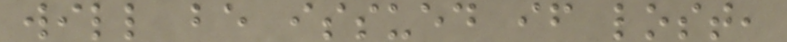will be issued if lost,
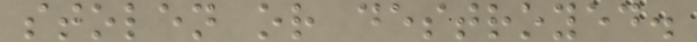stolen or destroyed.
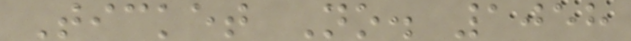Ticket No. 1058
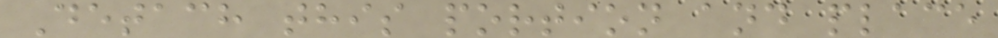Detach this portion and place
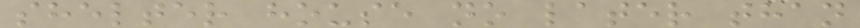shelter house no later than
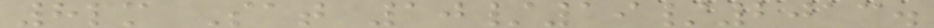8pm Sat 10/19/2013.
